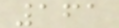161
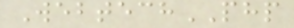WebtechPHP
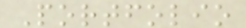Portfolio
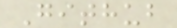Github
